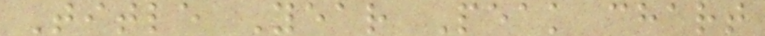Title Year Peak chart
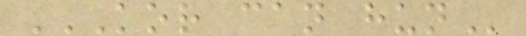KOR CAN HUN
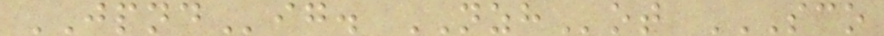JPNDig. NZHot SCO
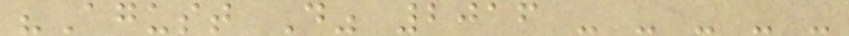"Agust D" 2016 - - - - -
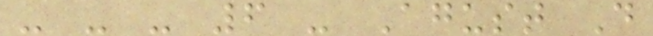- - - 6 - Agust D
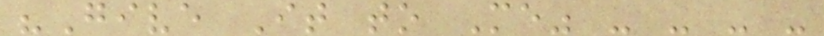"Give It to Me" - - - -
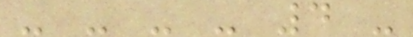- - - - 4 -
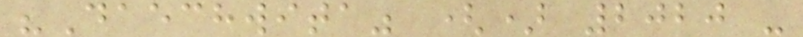"Daechwita" () 2020 -
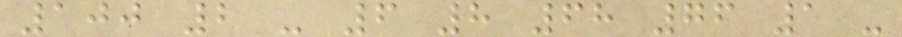100 2 - 6 8 68 76 1 -
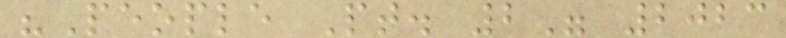"People Pt. 2" 2023
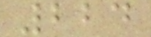224
